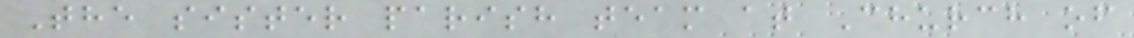The sister parish team at Church of
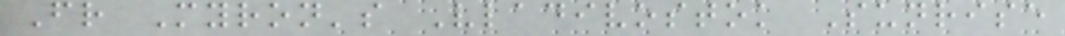Fr Myron's Vladivostok Sunrise
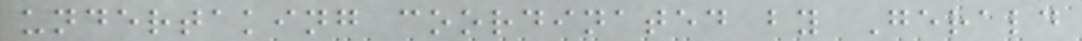undertaking coordinated by Gerald
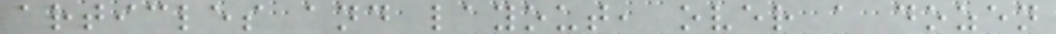articles and layout, over a dozen
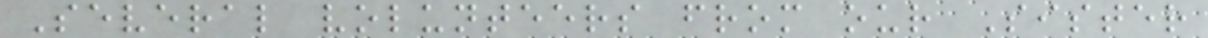Several volunteers from our Sister
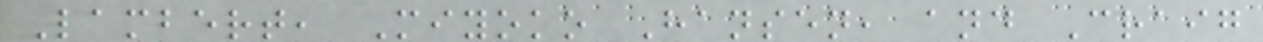Lambert, Miyoko Hansen, and Craig
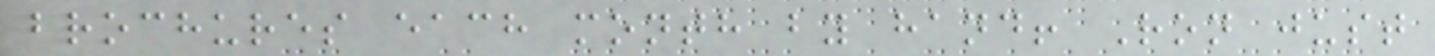brochures each month by hand! Ron just
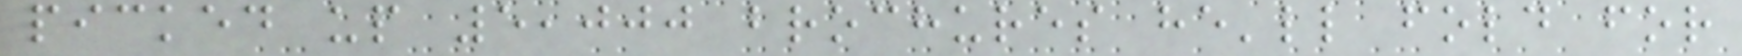picked up 5,000 brochures he'll fold for
